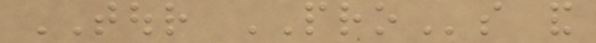TOUR PROs and
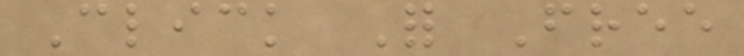Click For Free
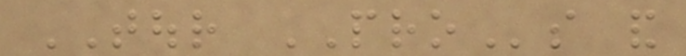TOUR PROs and
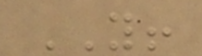YOU!
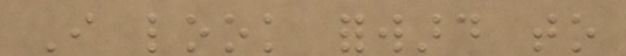I look forward to
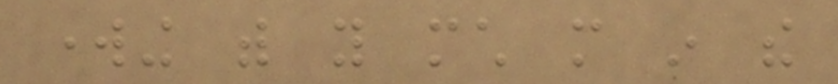working with you much more in the
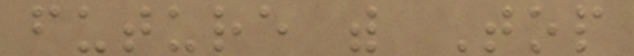future with Top
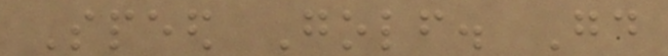Speed Golf. Good
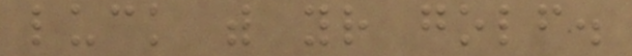luck with your golf.
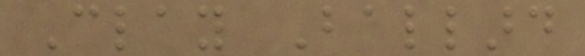Clay Ballard
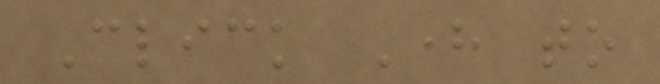Click Here to
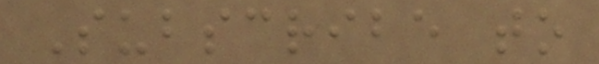Subscribe to
